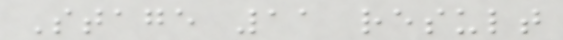Stage 11 result
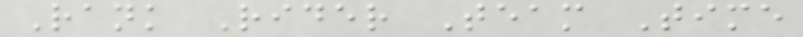Rank Rider Team Time
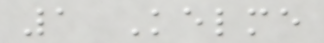1 Kelme
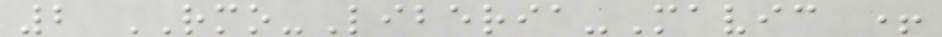2 RMO-Liberia-Mavic +
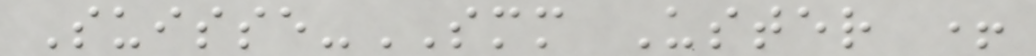Suisse-SMM Uster +
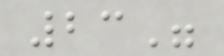23"
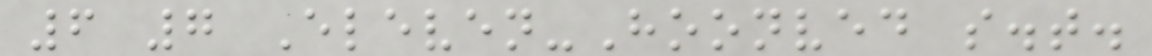6 7 Eleven-Hoonved s.t.
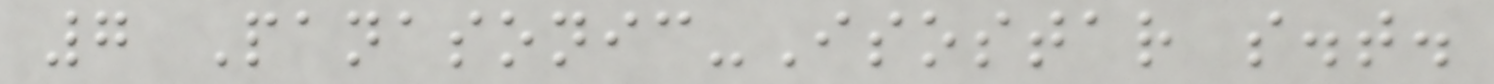7 Panasonic-Isostar s.t.
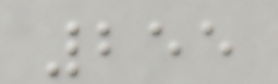255
